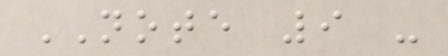NOTE 9 -
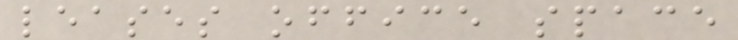leases office space
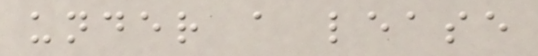under a lease
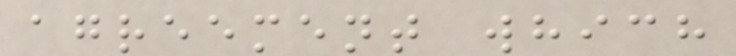agreement which
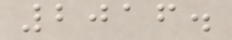2016.
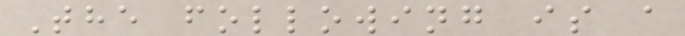The following is a
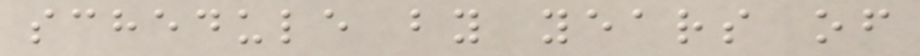schedule by years of
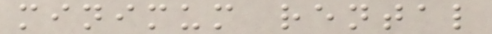minimum rental
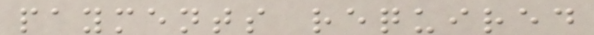payments required
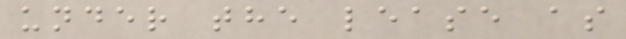under the lease as
